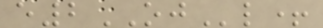e2OJl+
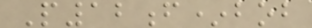P12f*bob
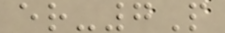er-7P
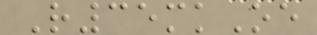R35mkOe
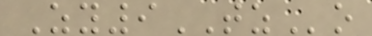Zy9TZo
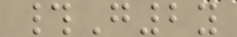#G2y
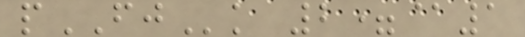pFJk 2=@1
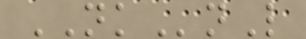NKnL
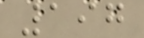197
